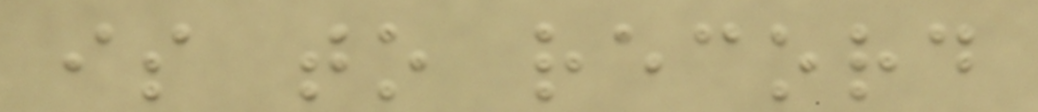is to record
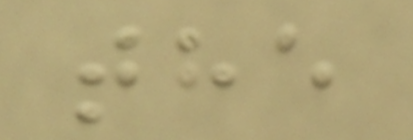the
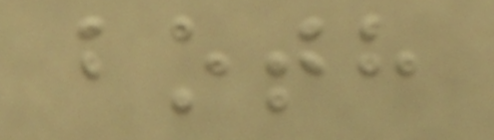both
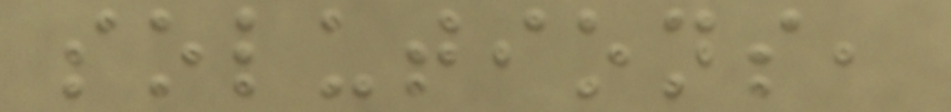solutions,
